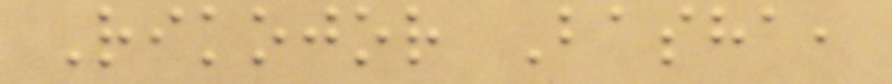Rikojor Basha,
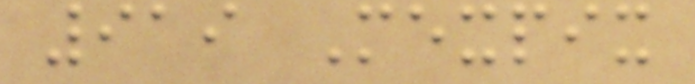919 Mexpix
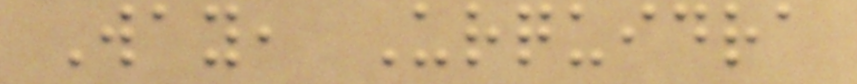Way, Urquidra
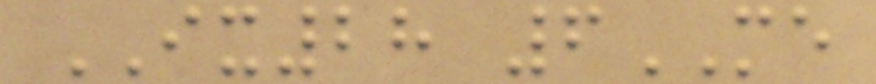IX28 6ME
